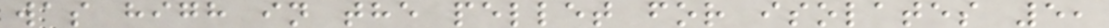was high in the pellet for isolates 5,
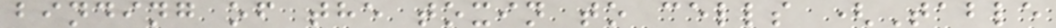binding of the toxin to cells (Table
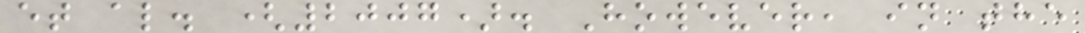et al. (2007). However, in the
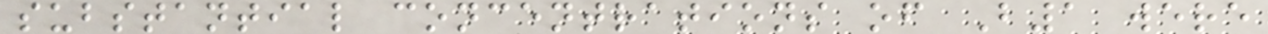substantial concentrations of B1 were
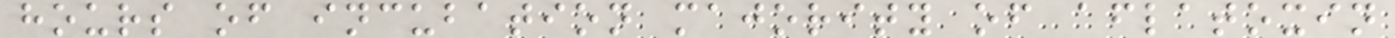hours of incubation majority of aflatoxin
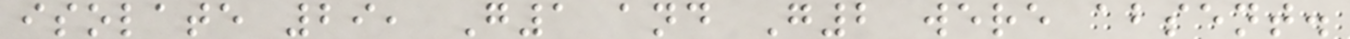isolate 29, G1 and G2 were absent.
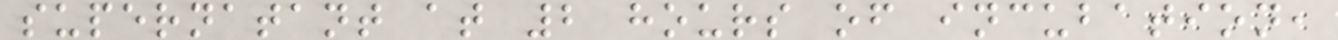supernatant at 2 hours of incubation,
